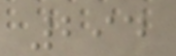294
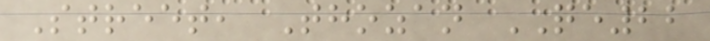Street, Thozan QE22
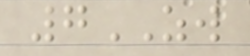7ZW
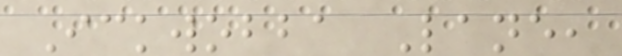Ickwobba Lane,
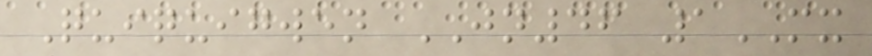Quiquigwen JN46 1MX
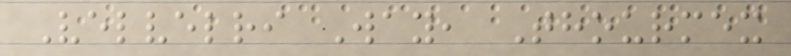Velvelri Way, Thourmex
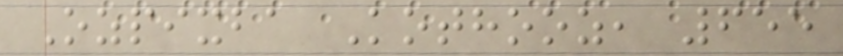Ozpixba Kothooz, 655
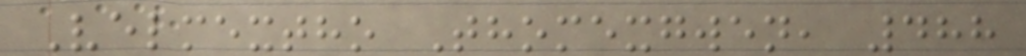Velmextho Thomexgwen, 488
